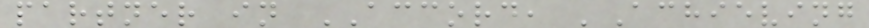partner in ACCORD, 'Achieving
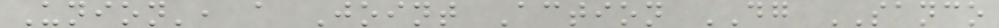Union', a Joint Action DG SANCO
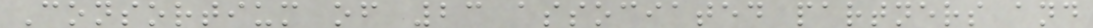Consortium of 23 associated partners and
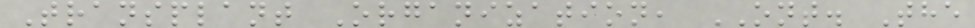Transplant Organization, ONT. The
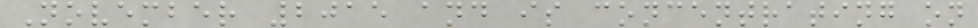November 2015 and is concentrating on
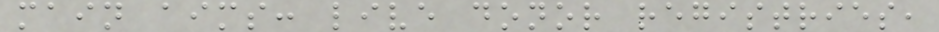main aims: live donor registries,
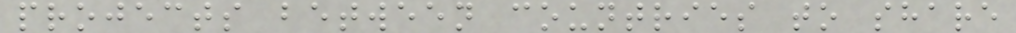projects between countries to share
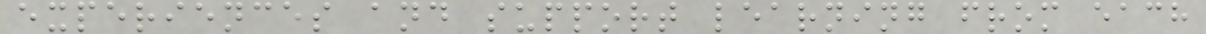experiences and support learning from each
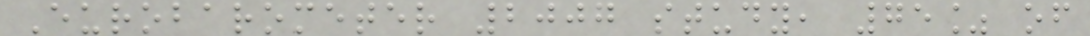Eurobarometer 2007 study, 75% of
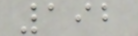192
